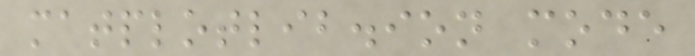matplotlib.ion mode
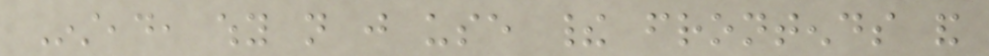Instead, why not just use their frontends and
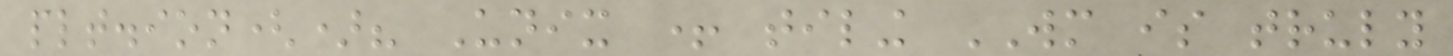plt.ion()? Unix + tiling WM is truly
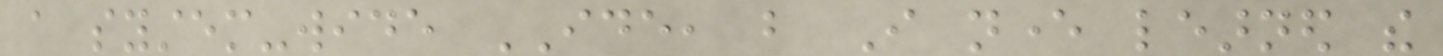a system-wide IDE, but I never learned the
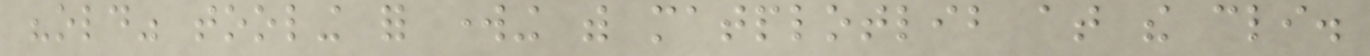"old" tooling for working with matplotlib at the cli.
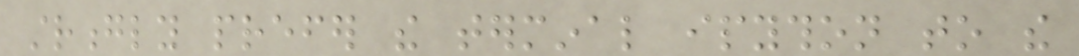strongly prefer the terminal ipython to the
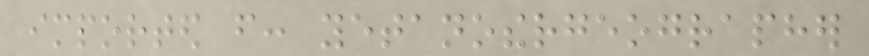imported from: yetanothergeographer
